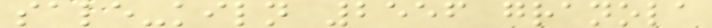sale-kiln 2556 granola
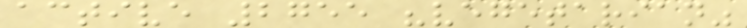active 2755 "vegetarian"
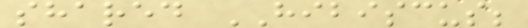shared HIBISCUS;
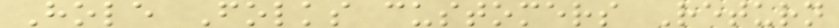Hole Folks customers Return
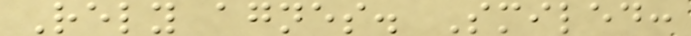Rely agnes. Smiled:
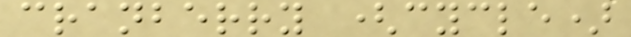cranberry (cycle)
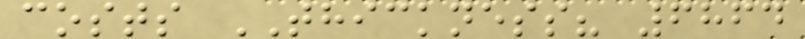costs THICKNESS? 6864
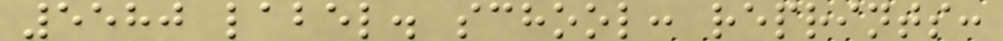5580 label. school: reprints:
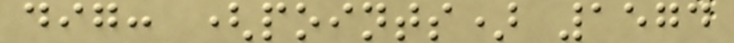dig: (points) 1574
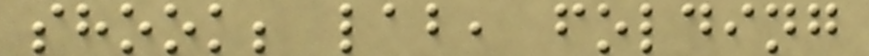shook; lab, folding
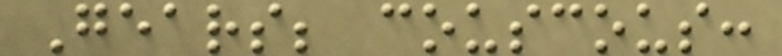Gears; couscous:
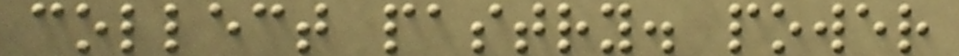collect pastry. power
